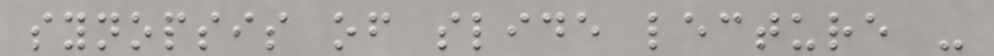synopsis of slide lecture -
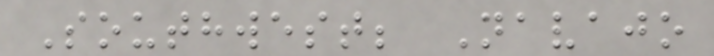Southwest; Navajo
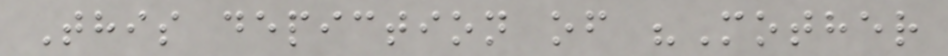This depiction of "Mother
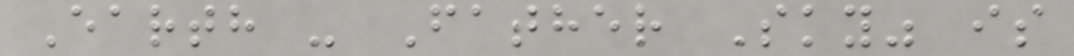Earth - Father Sky" is
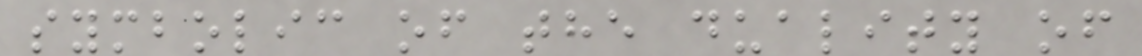symbolic of the duality of
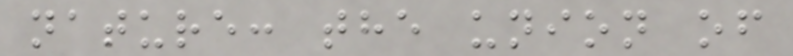nature: the union of
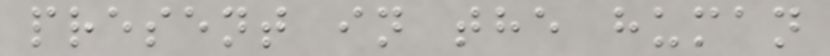present in the human
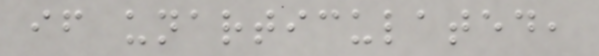if unarticulated,
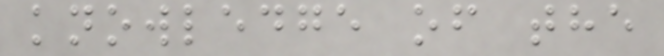knowledge of the
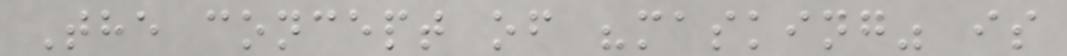The concept of "masking" is
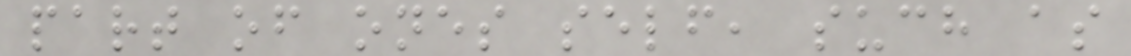part of ones self, such as
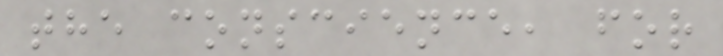the conscience, for
